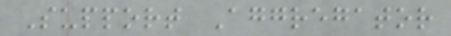Support Aggregator
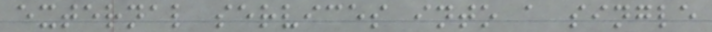external services into a single
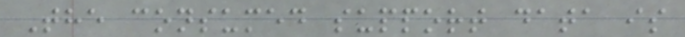The consumed support data is
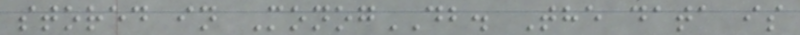stored in MonogDB. The data is
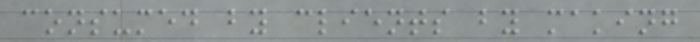consumed by clients by making
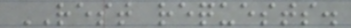REST requests.
